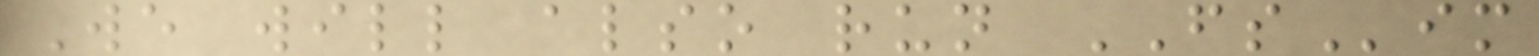We will also run FSim
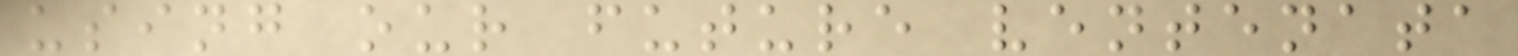using our future ventenata
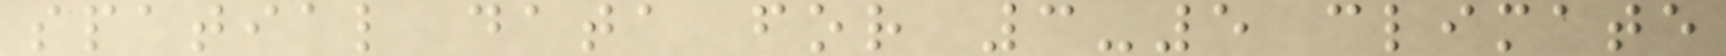spatial data for 3-5 climate
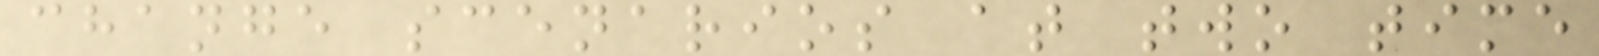change scenarios at two time
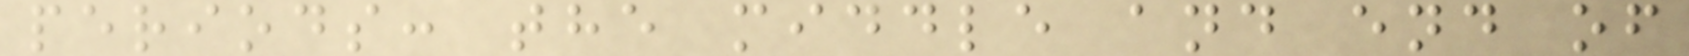periods: the middle and end of
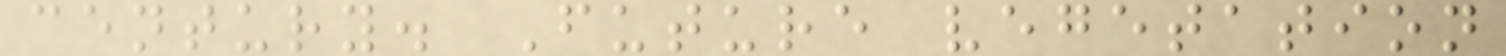century. Future vegetation
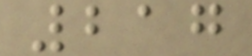217
